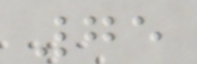75
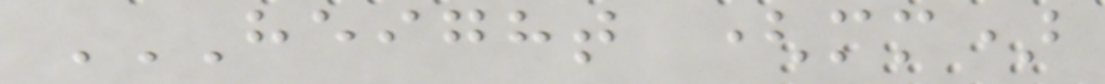HEIGHT (MM)
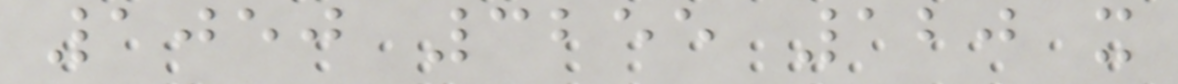1050 3255 120 x
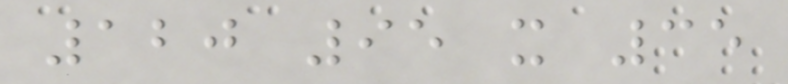120 95 x 35
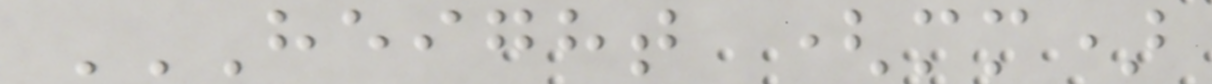HEIGHT (MM)
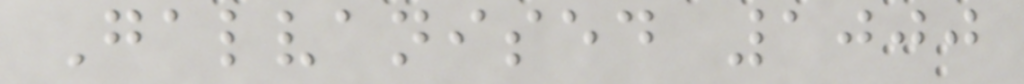Galvanised 1000
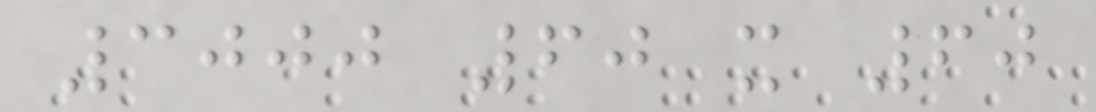3000 60 x 60
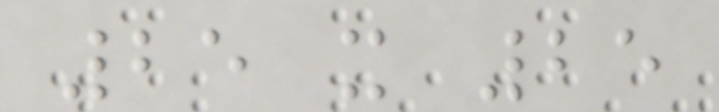25 x 25
